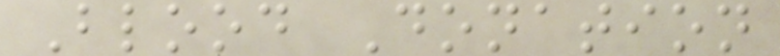Blood Donation
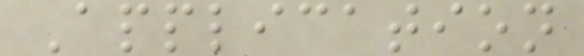Application
